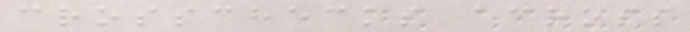crosschecks across
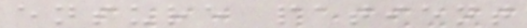ensure patient
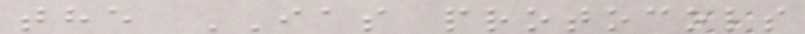the IAS protocols
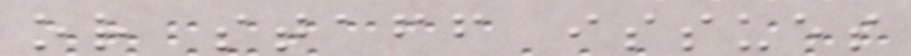or staff issues
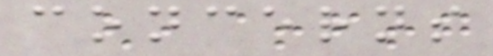concerns
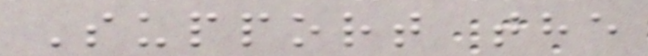Support the
